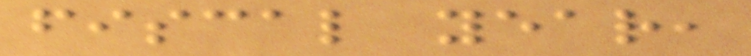fiscal year,
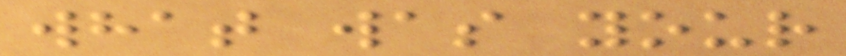what was your
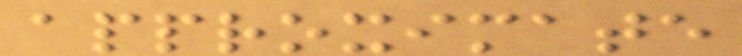approximate
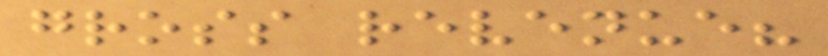gross revenue?
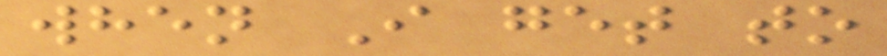when I get to
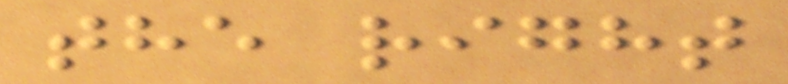the right
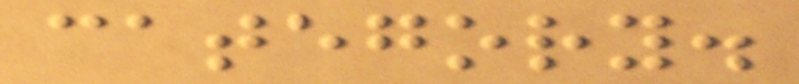category.
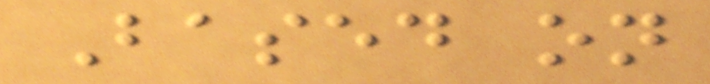Based on
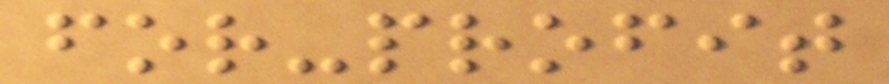for-profit
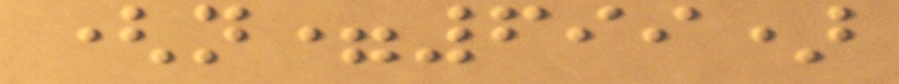(n=699)
